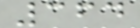364
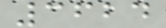3624
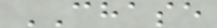CHASE
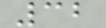32
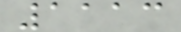1113
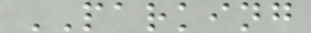PARKING
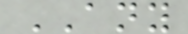ANY
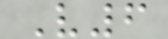V6
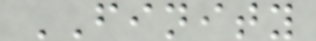FINITY
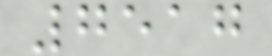7517
